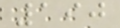190
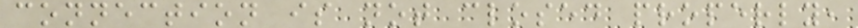connection is not closed properly,
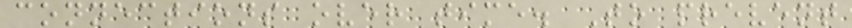connections over time. To prevent
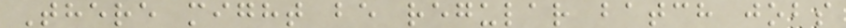There might be regular batch jobs
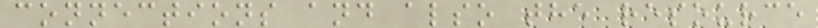connections and also the resource
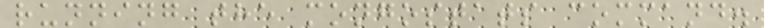running the mongostats command.
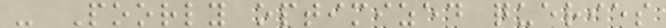- Poorly optimized queries
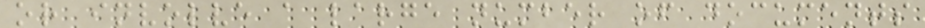or involve a large number of documents
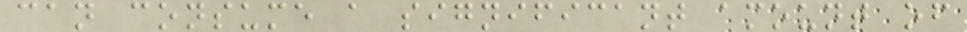can consume a significant amount of
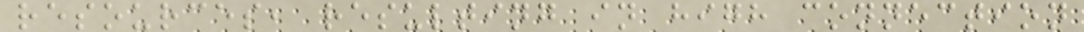resources, resulting in high connection
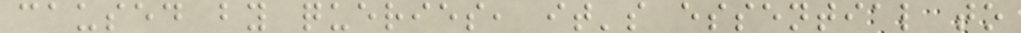caused by queries, it's essential to
